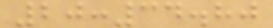20:34.80
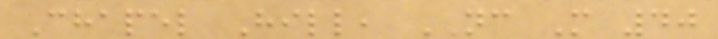Chapel Hill, NC M 40
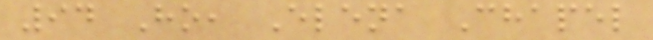94 Ho, Elena Chapel
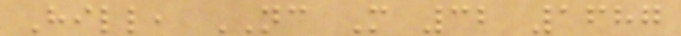Hill, NC M 32 1687
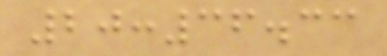20:36.33
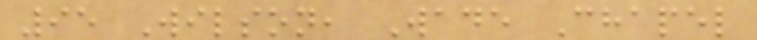95 Wilson, Wade Chapel
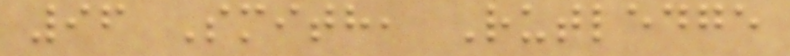96 Smith, Rutledge
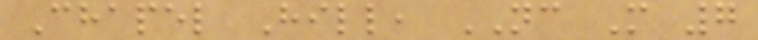Chapel Hill, NC M 7
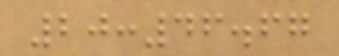20:46.67
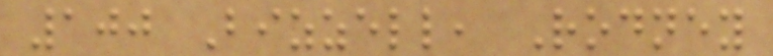100 Bizzell, Rodney
